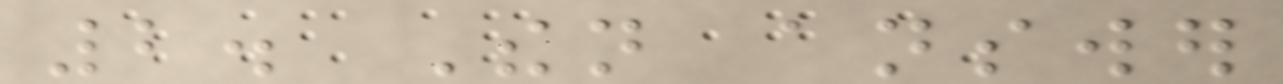2. Then answer
